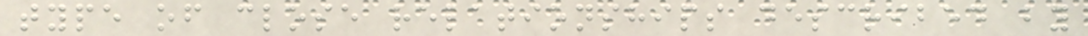type of close relationships described by
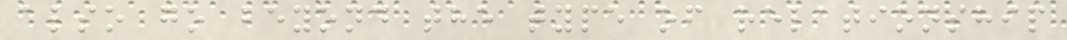also go beyond the type of relationship
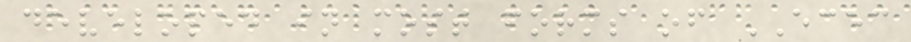developed in most forms of ECEC
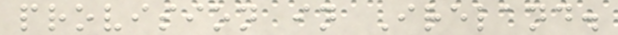provision in Ireland.
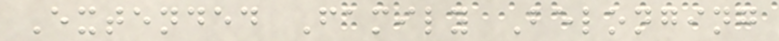Extended Family Belonging
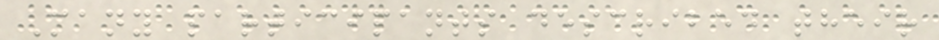Many participants described their
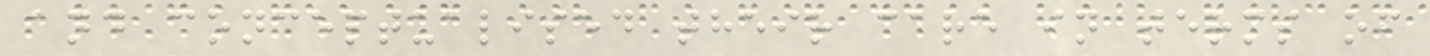and conceptualised their care in terms of
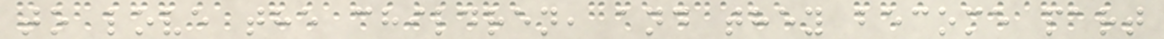to love the children, and they become part
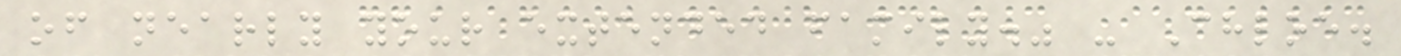of nearly your extended family." - Chloe.
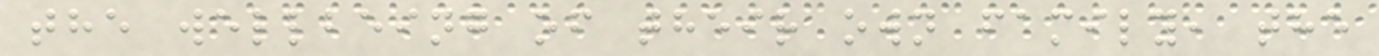the wellbeing of their own family, the
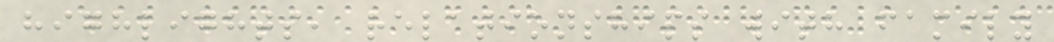highlights, relationships with family
